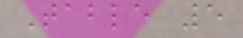Table 5
